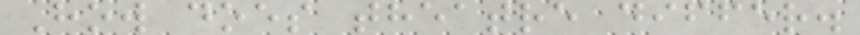How does theatre differ.
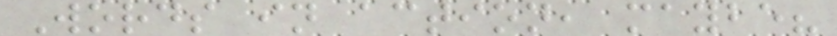Words in action, maybe?
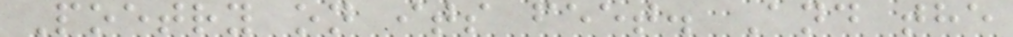Poetry on its feet. And the
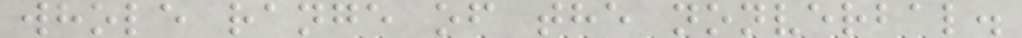whole range of the nonverbal.
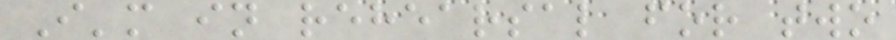I'm in rehearsal for two
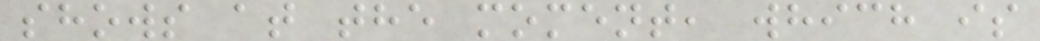shows at the moment, which is
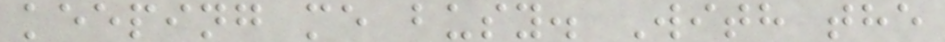keeping me busy. With the
